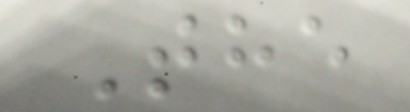The
